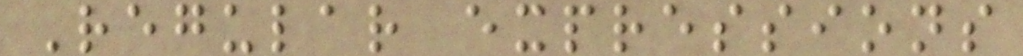Regular expressions
